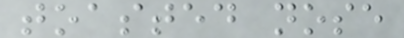toasted nose
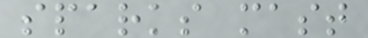sparks mast
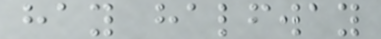hay halfway
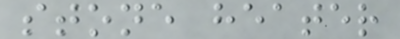stone heater
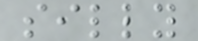silly
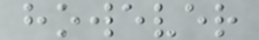however
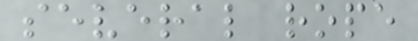several rope
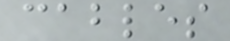cables
